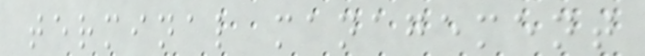terminal management
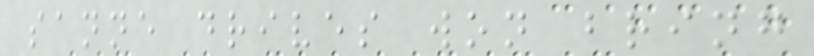sanne drives won bring
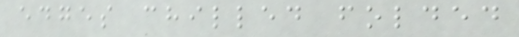edges chilled folded
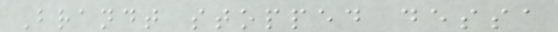Brandt stopped dessa
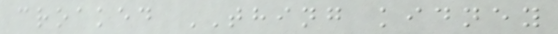croaked THING kidney
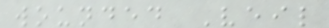wounded Veil
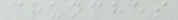crunches
